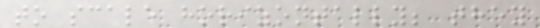to scale horizontally; they
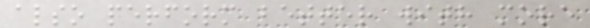also perform better with more
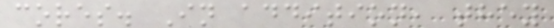cores. In addition, they
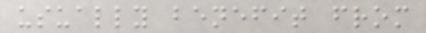usually benefit from
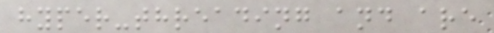hyper-threading and are
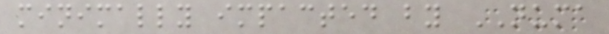minimally impacted by NUMA
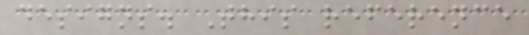designs. This reference
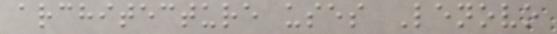architecture uses Lenovo
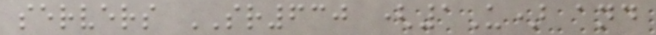servers SR630 (1U) and
